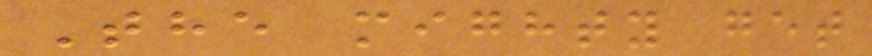The mighty get
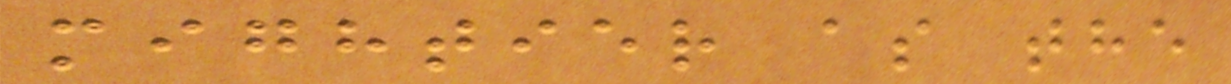mightier as the
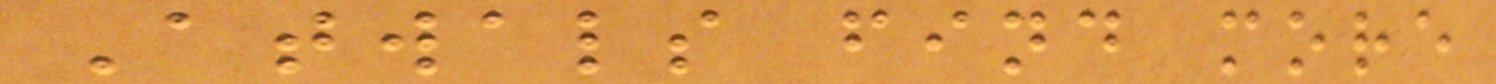Atwals find more
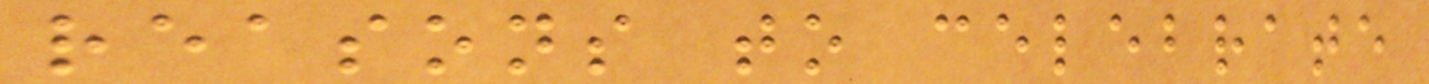reasons to celebrate
